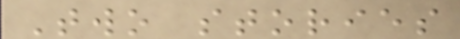Two stories
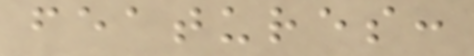features:
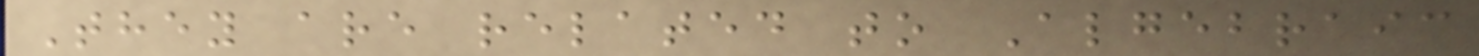They are related to Algebraic
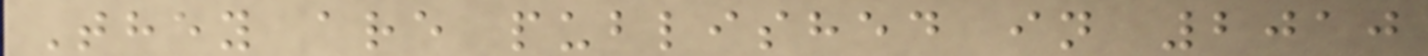They are published in 2010
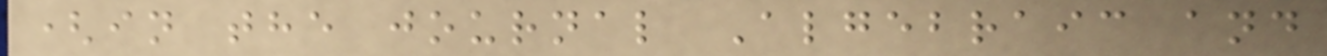(in the journal Algebraic and
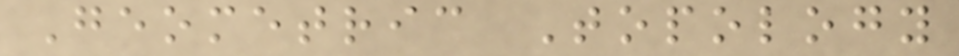Geometric Topology
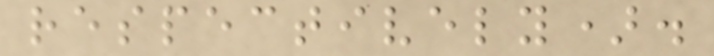respectively).
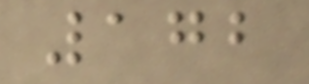172
